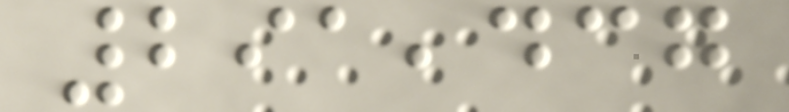291,437
